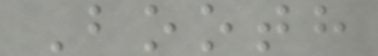Booth
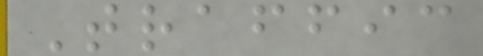Traffic
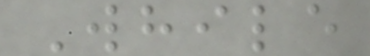While
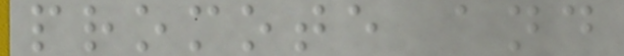promote and
